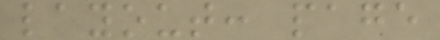layout: page
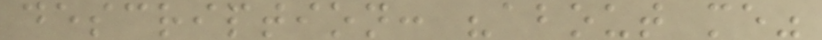description: "about me"
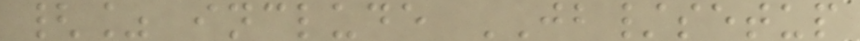{% include JB/setup
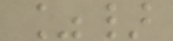%}
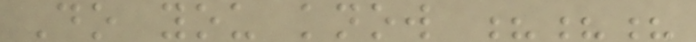Do you know ???
